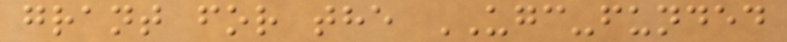grant for the UGC-funded
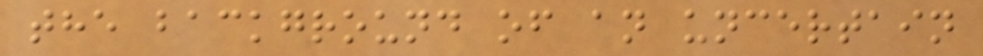the background of an uncertain
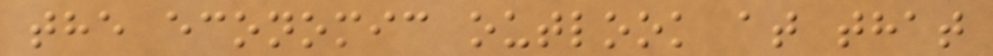the economic outlook at that
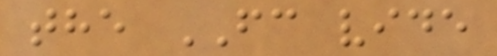the FC vide
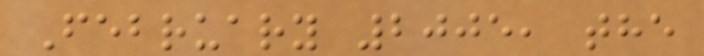February 2005, the
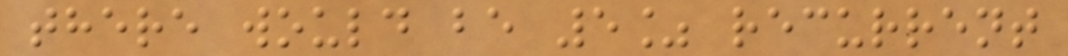there would be 5% recurrent
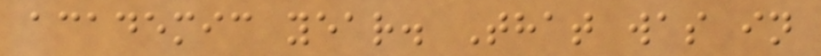academic year. That was in
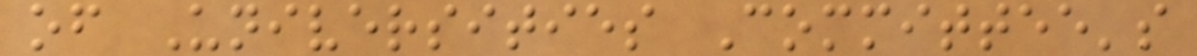of Universities Committee's
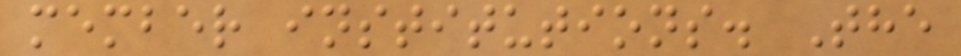member institutions. The
